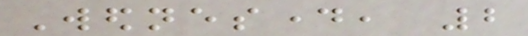Wednesday, 2
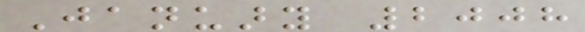January 2008
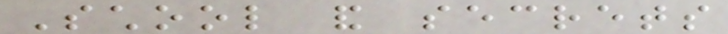School and secrets
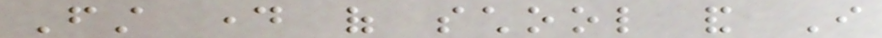First day of school and I
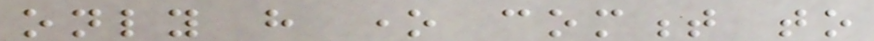only have one comment to
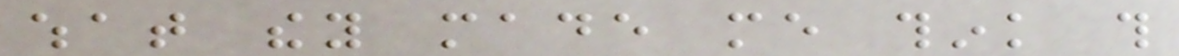what they made me think this
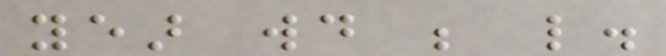year would be like.
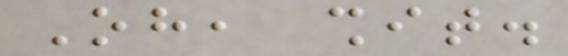Oh, shit.
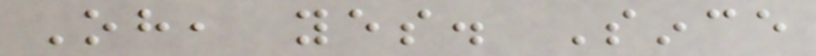Oh, yes. Since
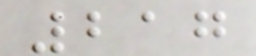217
